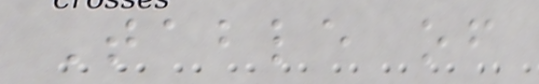Table of
